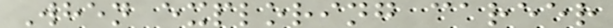When exploring career
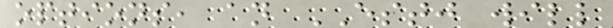options, an ESTJ will
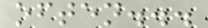often...
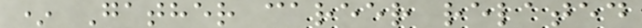* Gather career related
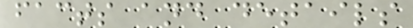facts and details
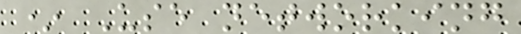* Use networking
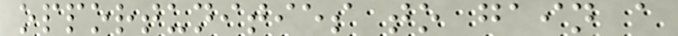opportunities to gain a
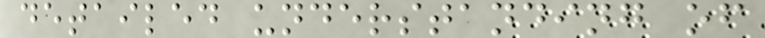detailed understanding of
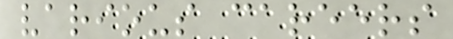various careers
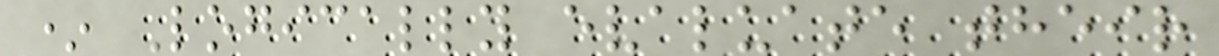* Logically evaluate their
